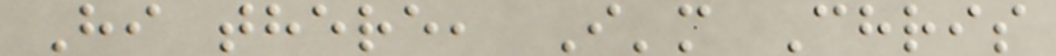Hi there, I'm Chris
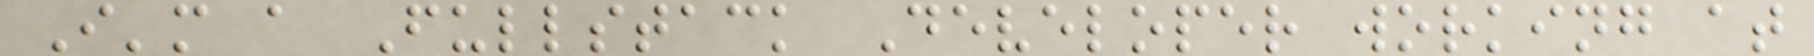I'm a Fullstack Developer working at
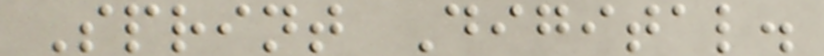Sprint Digital.
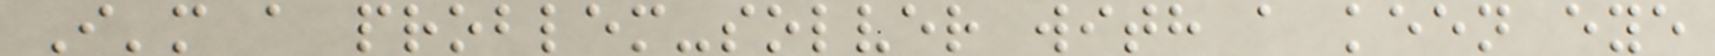I'm a problem-solver with a keen eye
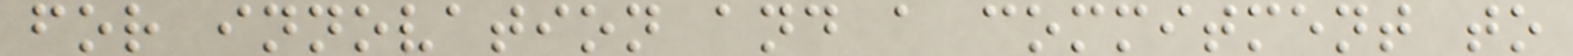for innovation and a commitment to
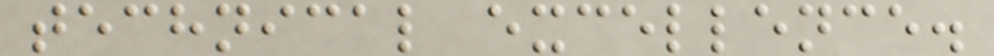technical excellence.
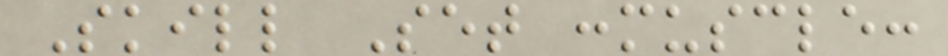Skill Set :muscle:
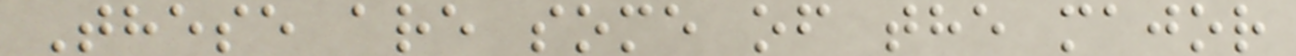These are some of the major
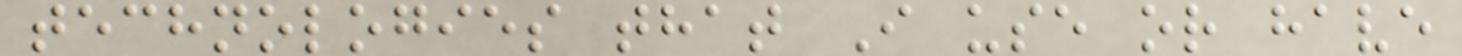technologies that I use or have
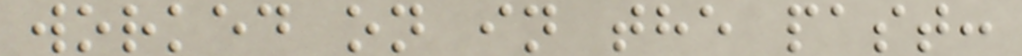worked on in the past:
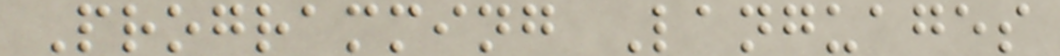Programming Languages
